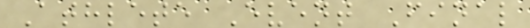Athlete Event Final
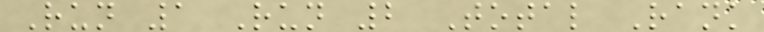Run 1 Run 2 Total Rank
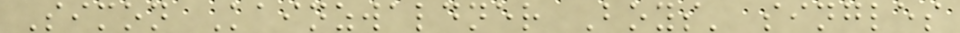Simon Kainzwaldner Boys' singles
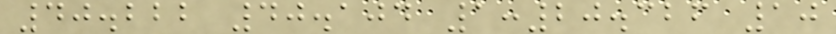40.222 40.104 1:20.326 10
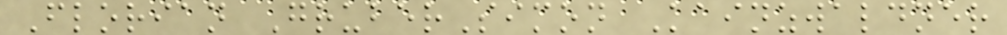Florian GruberSimon Kainzwaldner
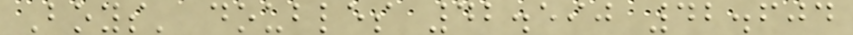Boys' doubles 42.590 42.604
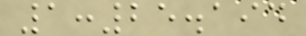1:25.194
